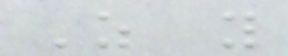As you
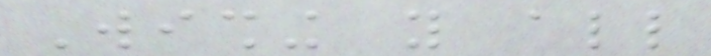Wishing you all
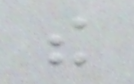the
